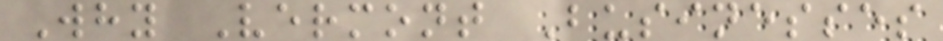Why Vermont Businesses
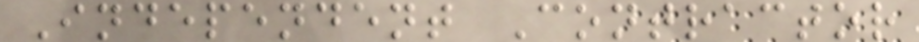Independent Contractor
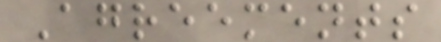Agreements
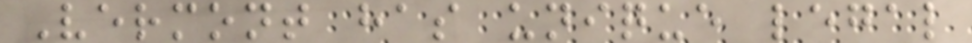Vermont has unique legal
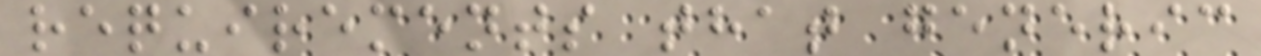requirements that generic
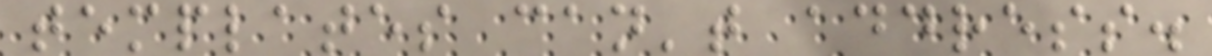templates can't address.
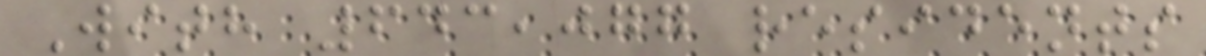With 643,077 residents
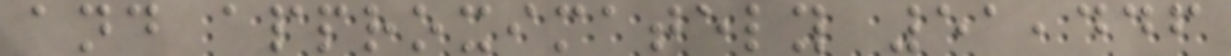and approximately 51,446
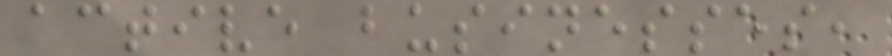active businesses,
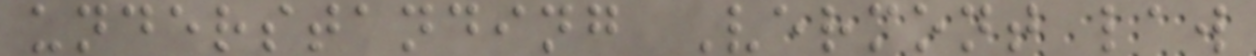understanding Vermont law
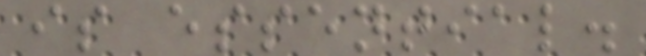is essential.
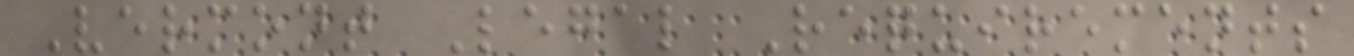Vermont Legal Requirements
